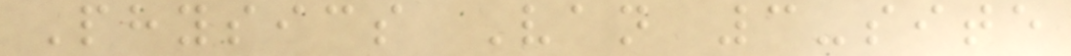Physics Van 3-site
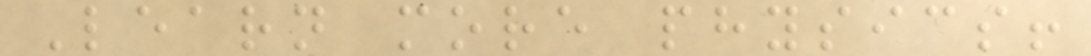Learn more physics!
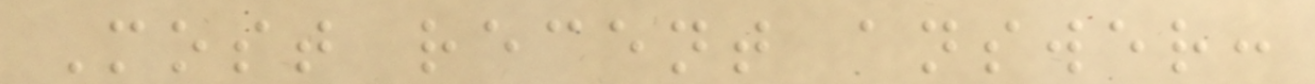Most recent answer:
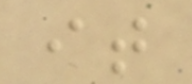it
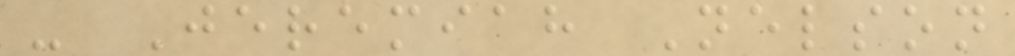- Jeremiah Nelson
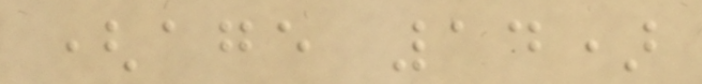(age 14)
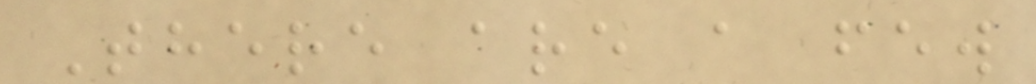There are a few
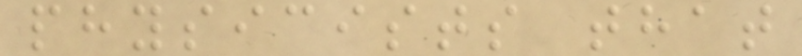physicists that
